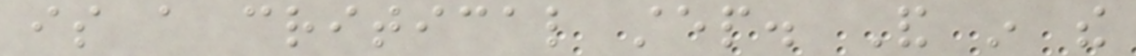is a critical step. And in the
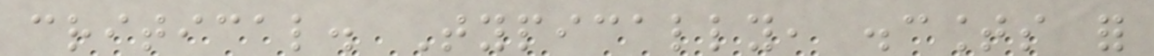critical. Typically, discounts for
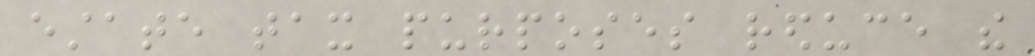estate tax purposes reduce the
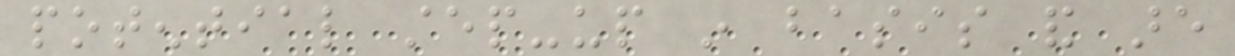potential step-up in basis and are
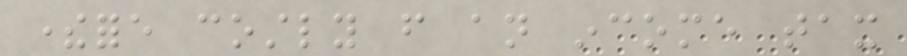therefore costly from an income tax
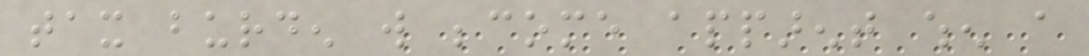tax burden will become apparent when a
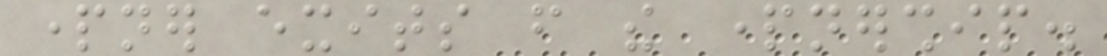partner exits from the partnership.
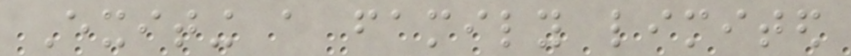Exiting a family limited
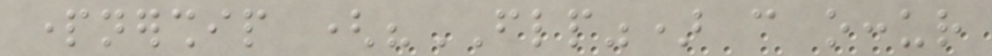partnership ("FLP") can occur
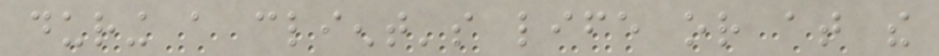during a client's life or at the
